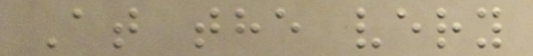At the very
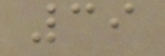39
